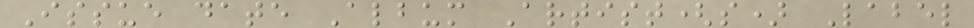Issue date Album Artist(s) Label
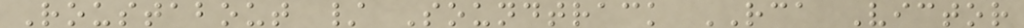Roustabout / Soundtrack RCA Victor
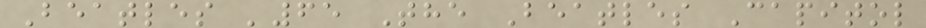Beatles '65 The Beatles Capitol
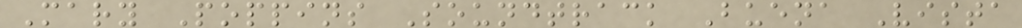Mary Poppins Soundtrack Buena Vista
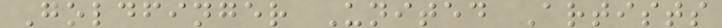Goldfinger United Artists
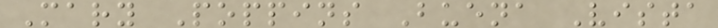Mary Poppins Buena Vista
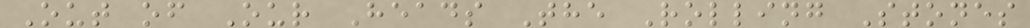Out of Our Heads The Rolling Stones
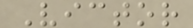Victor
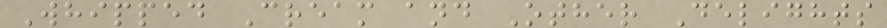Whipped Cream and Other Delights
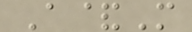A&M
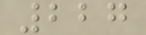227
